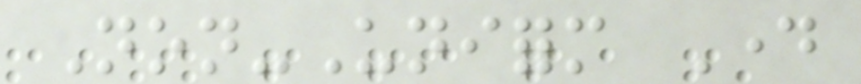Non-Uniform Day
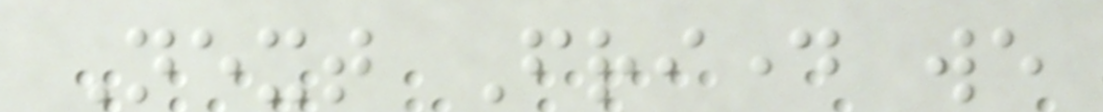Next Friday we
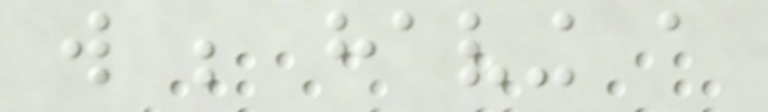will be having a
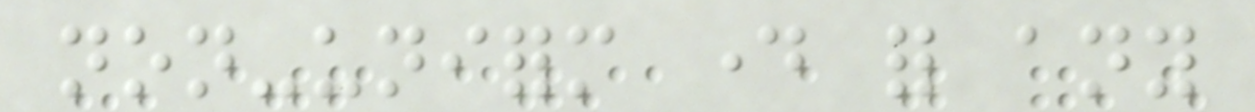non-uniform day for any
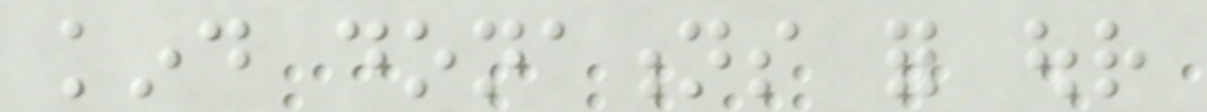kind donations for our
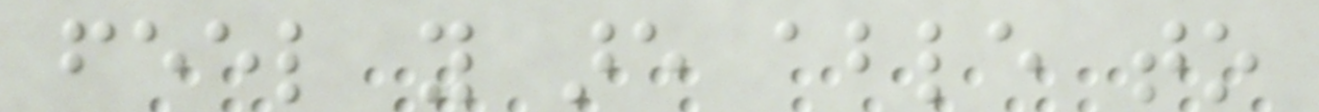feel you are able to
